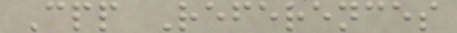Cpp References
